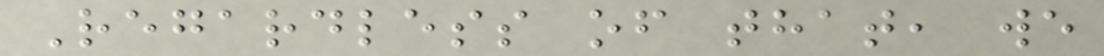Regardless of that, we
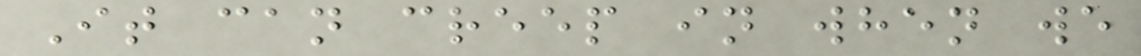It can creep in when we
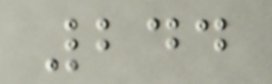244
